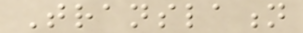Translation
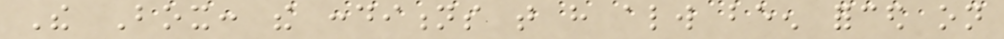The Box: the conditions that have always been forced on
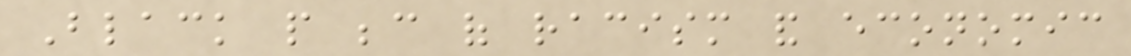Black people because of racism and economic
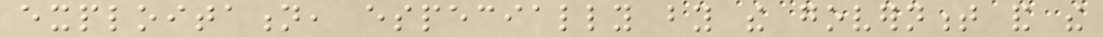exploitation, especially by the government and the
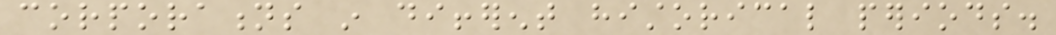corporations in different historical periods.
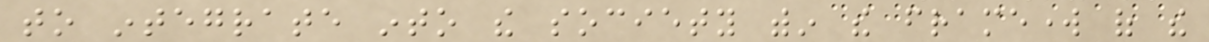to integrate into the society within the framework of the
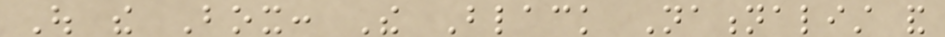Out the Box: The Black Nationalist and
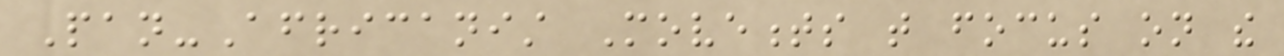Pan-Africanist Movements that focus on the
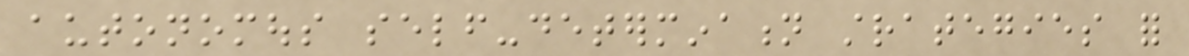autonomous self-determination strategies for
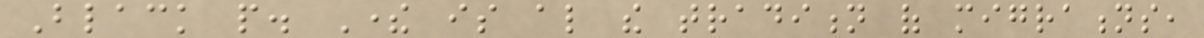Black people. There is also the tradition of migrations,
